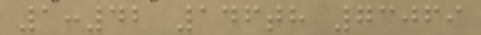1:42 146th 73069
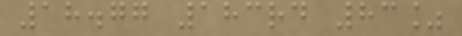18.77 183rd 83%
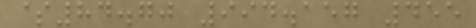$84.70 994.157 455
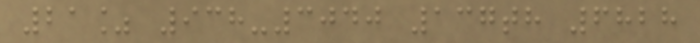21% 938-3040 137th 6828
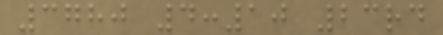3780 4:10 23rd
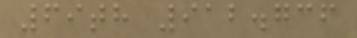69th 912.736
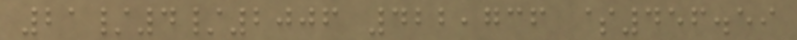21/4/2006 422,736 $456.59
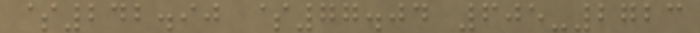$242.90 $77.04 605-2723
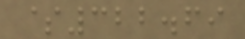$322.69
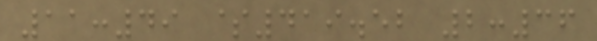11:49 $419.52 2:36
